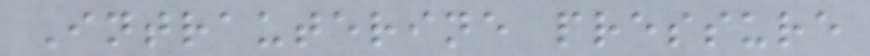Intrauterine pressure
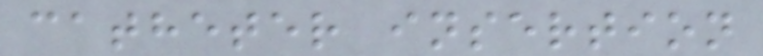catheter insertion
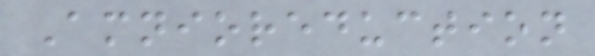Amnioreduction
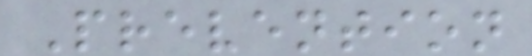Prevention
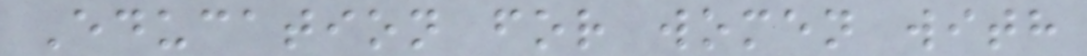Education for women with
